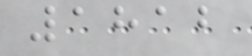1812
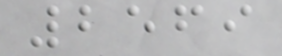2569
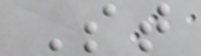St
